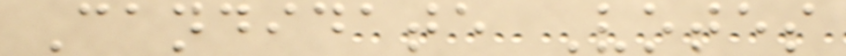Candidate Votes
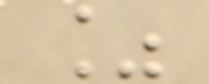%
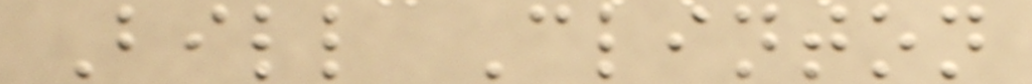Bill Clinton
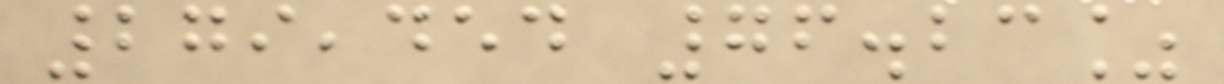279,454 76.23%
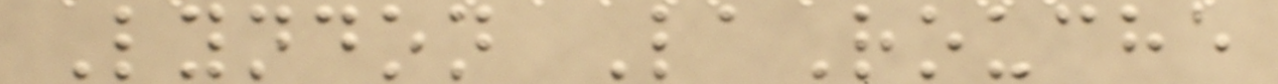Lyndon LaRouche
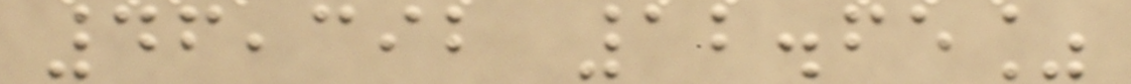46,392 12.65%
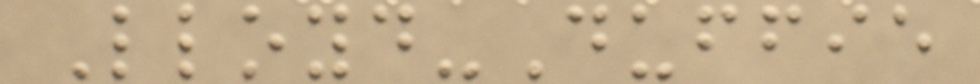Lloyd-Duffie
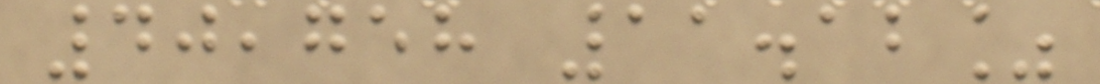40,758 11.12%
